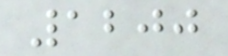1200
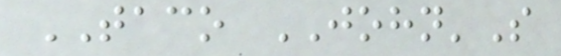TACO JOHN'S
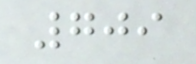709
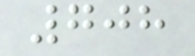708
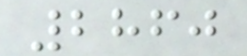2860
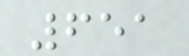651
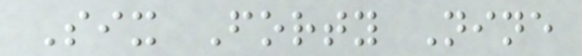Six Forty Nine
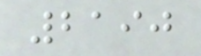2190
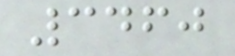3460
